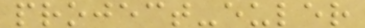project-euler
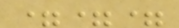===
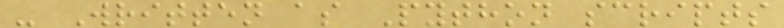- Written as Python scripts
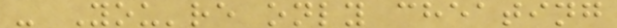- You're only cheating
